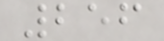256
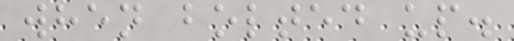when bolted up.
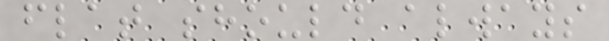flat should always
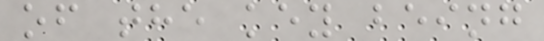of the key being
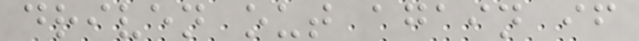driven out again if
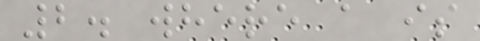2. where a is
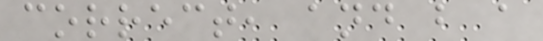correct, and b a
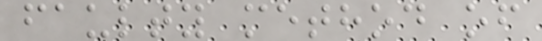faulty method of
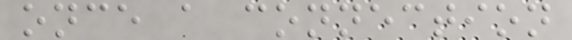once a connection
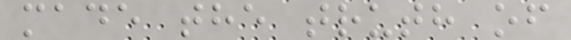made the truth of
